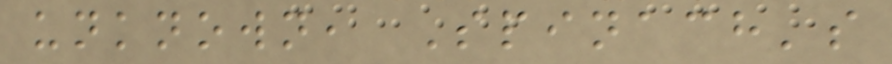unknown, Spinach's
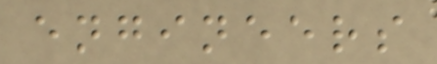engineers
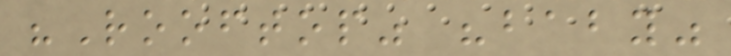"Rooftop" "baby"
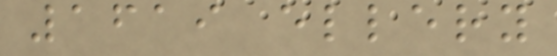1619 ellery
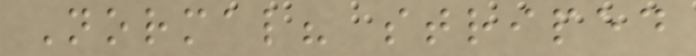Normal? striped
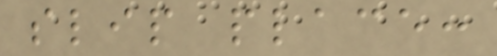slip place:
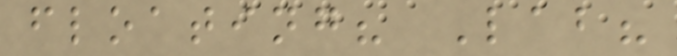floating? Lab?
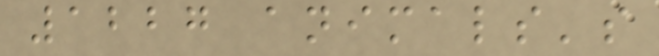1227 animals's
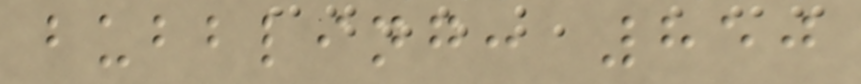bubbling: 850
